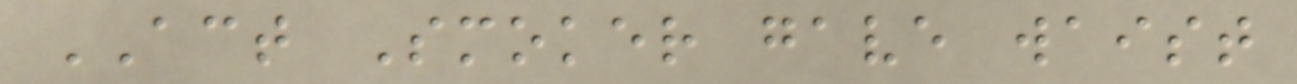ACT Smoker gave waist
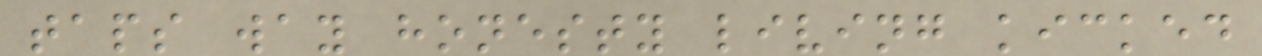taps way honesty living kicked
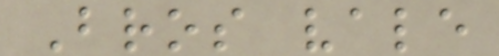Bros vale
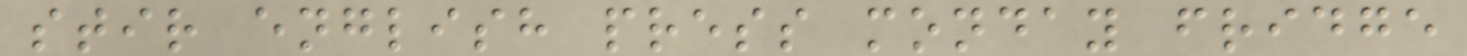stir english press monday fridge
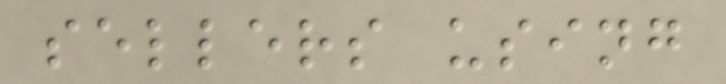sellers using
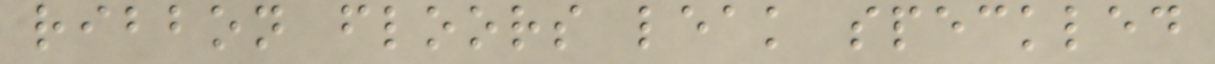ribbon floors leak speckled
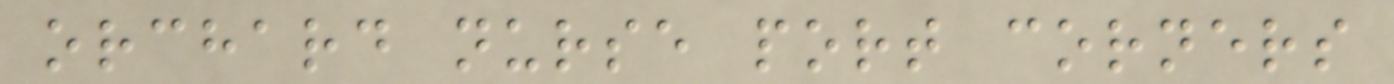orchard nurse port corners
